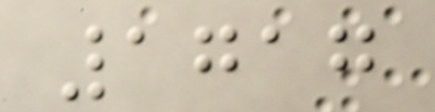1717
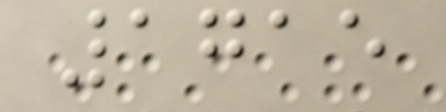1715
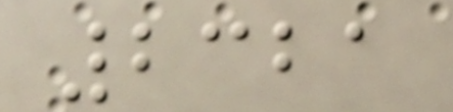2321
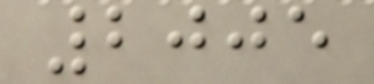2005
